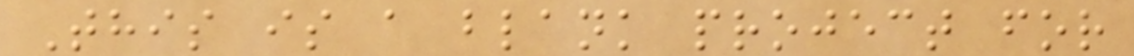This is a blank project for
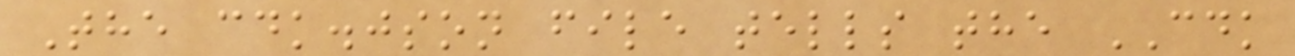The cdk.json file tells the CDK
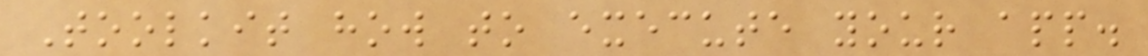Toolkit how to execute your app.
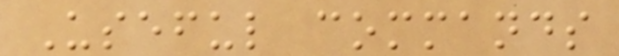Useful commands
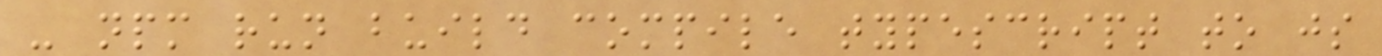- npm run build compile typescript to js
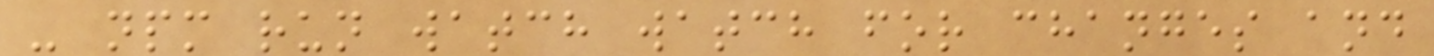- npm run watch watch for changes and
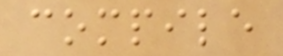compile
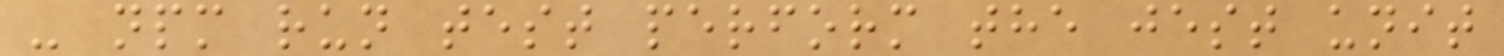- npm run test perform the jest unit
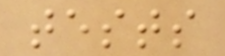tests
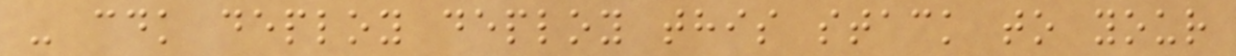- cdk deploy deploy this stack to your
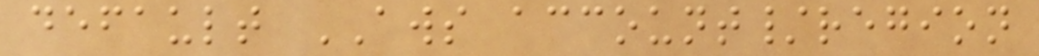default AWS account/region
